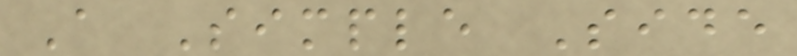A Simple Side
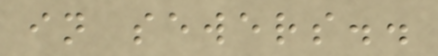in sewers..
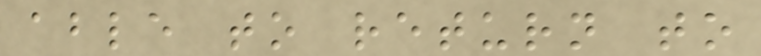able to return to
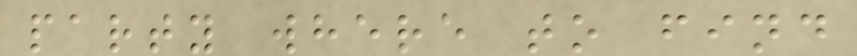party where to find
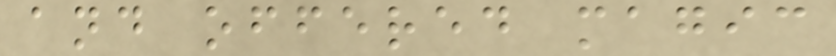and offered magic
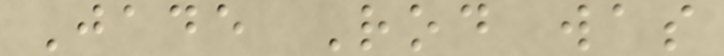Jade Rod was
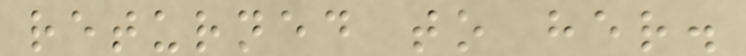returned to her.
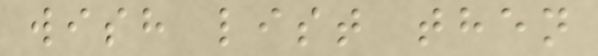wish list then
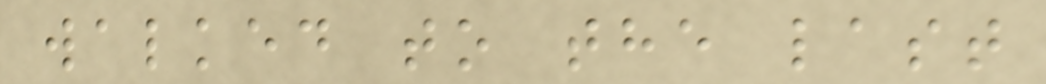walked to the last
